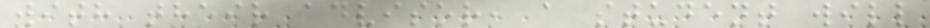with their advisor, a student will
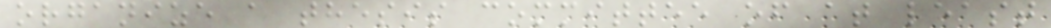organize a thesis committee of at least
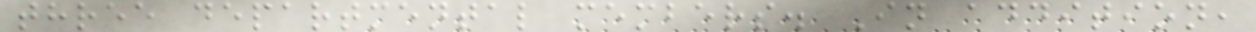three departmental members. In addition,
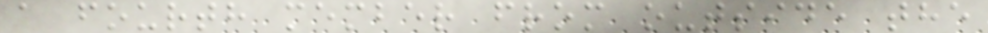a fourth member from outside the
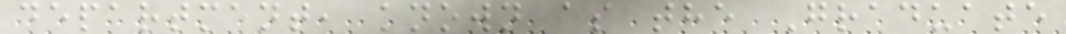department, known as the Graduate
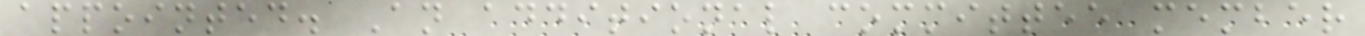appointed. An additional committee member
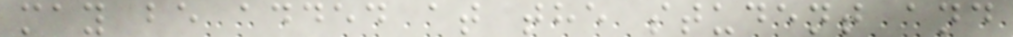may be added at the student and
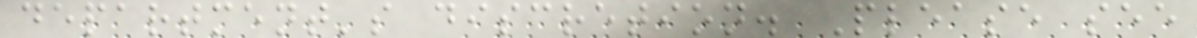department's discretion. Please see
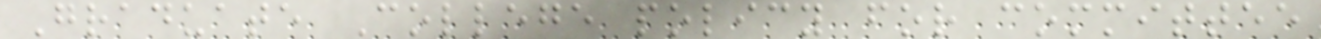Graduate College policy for committee
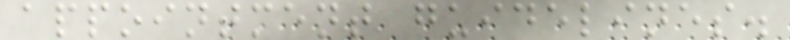appointment guidelines.
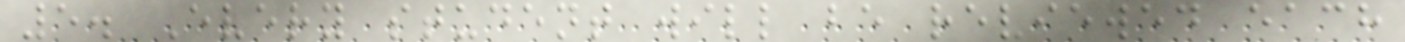5. Every student will be reviewed each
